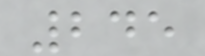245
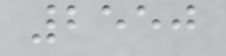2550
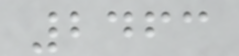2463
